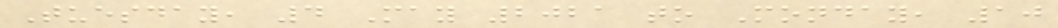Tuesday, 4 May 2021 to Monday, 10
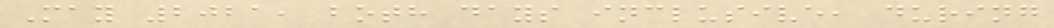May 2021, both days inclusive, during
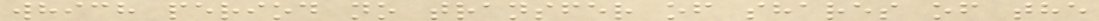which period no transfer of shares of the
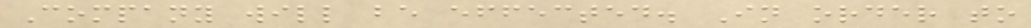Company will be effected. In order to
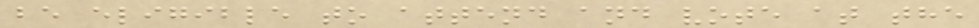be eligible to attend and vote at the
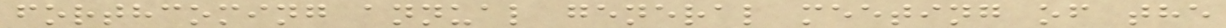forthcoming annual general meeting of the
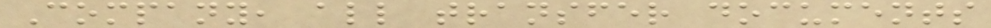Company, all transfer documents
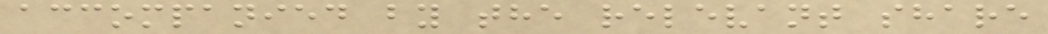accompanied by the relevant share
